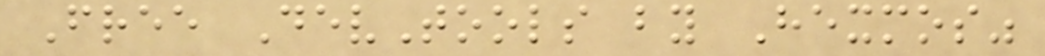Free DevTools by Hexmos"
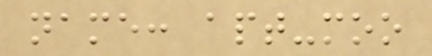name: apt-moo
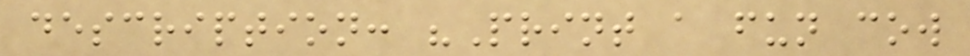description: "Print a fun cow
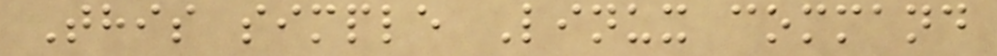This simple Linux command
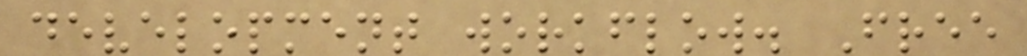development workflow. Free
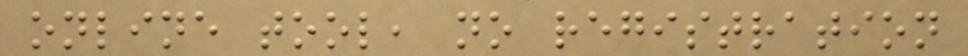online tool, no registration
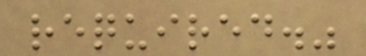required."
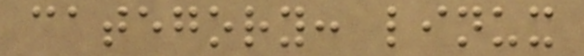category: linux
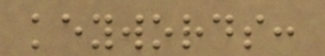keywords:
